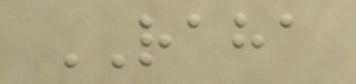RAHA
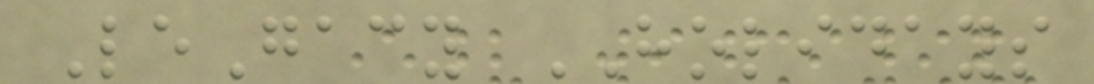LeGacy HOLIDAYS
